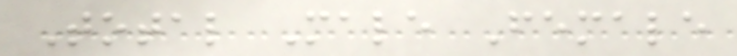Total Male Female
